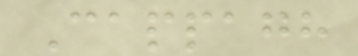Cappagh
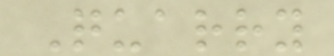Quarry
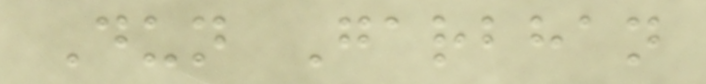Dun Garbhan
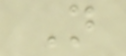N
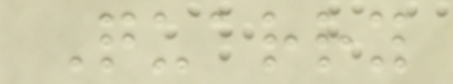Quarry
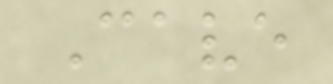Cave
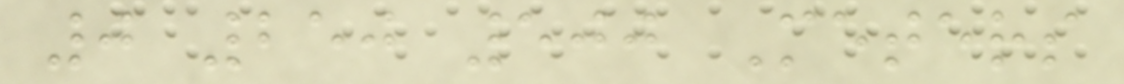0 250 500 Meters
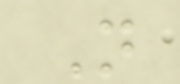N
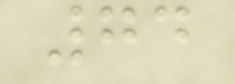74
